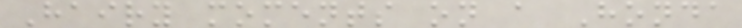Hairy moments on a Honda
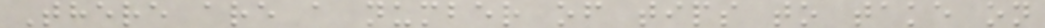There are a number of tips to take on
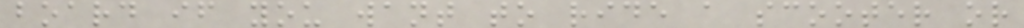board if you want to ride a scooter or
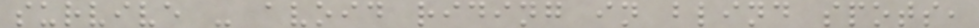survive - avoid riding in blind spots,
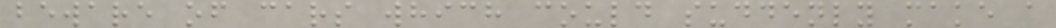beware of cars which could suddenly make a
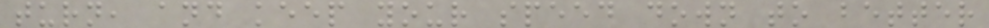turn, and keep your speed down to better
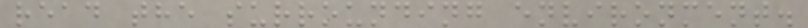read the surrounding environment.
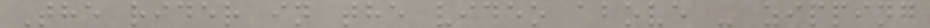The rider in the video above - zipping
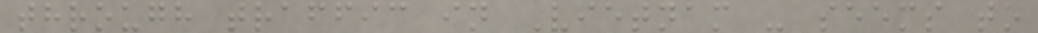through traffic in Vietnam - seems to
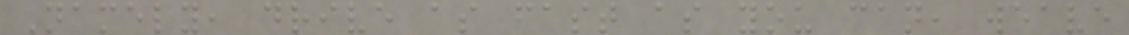Namely, drive as fast as you can, weave
